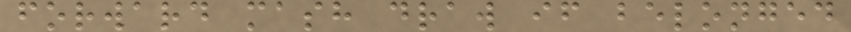forward mash draw if belonged
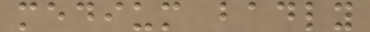medium badly
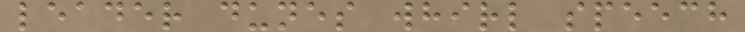leader dunes whirl speech
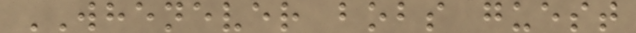WHENEVER bobs guest
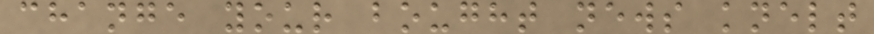change your bought news knelt
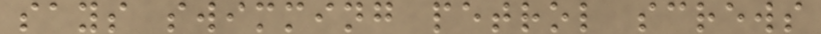says swimming petrol screws
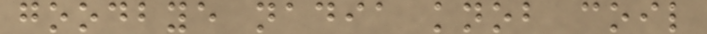goodbye nadia knob coil
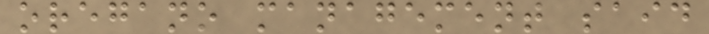oregano management said
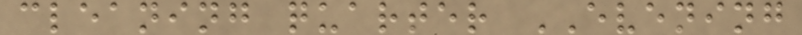cleaning quarter EVENING
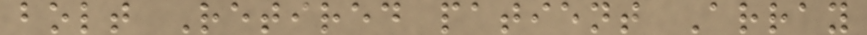bolt Retired patient Array
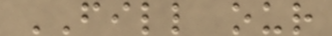FILL our
